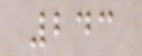243
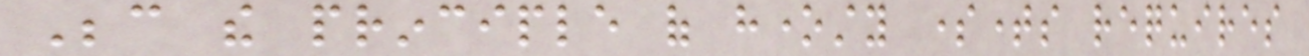Because the principle of honesty sometimes requires
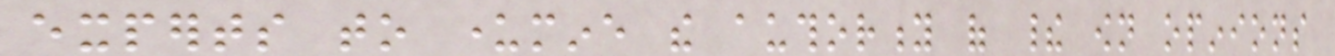experts to undermine the authority of their own opinions
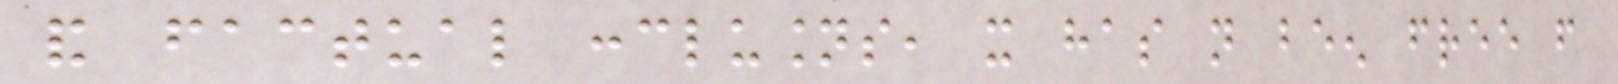and factual conclusions, it has not been free from
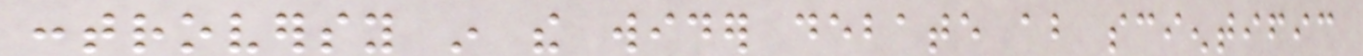controversy in the wider debate about scientific
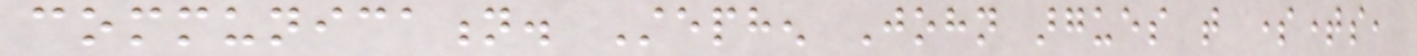communication. Stephen John argues that sometimes,
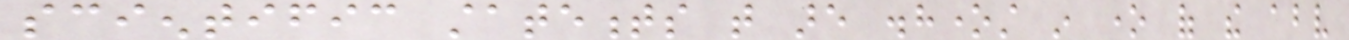scientific statements that are dishonest in one of the above
